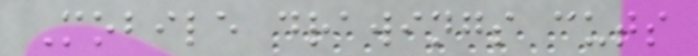Mobile drawings cuts
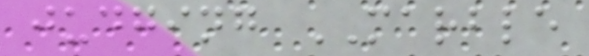judging MARBLE
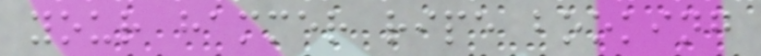your hammer ripe booking
